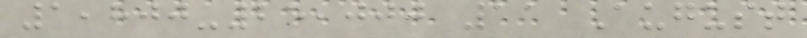1,800-25,000 11 August
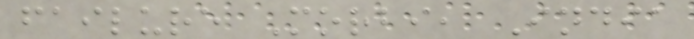failure Morbi, India
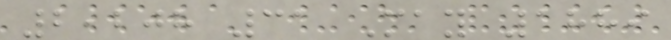2,208 31 May 1889
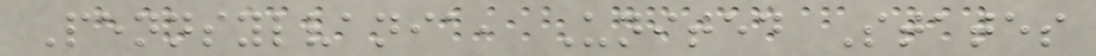Pennsylvania, United States
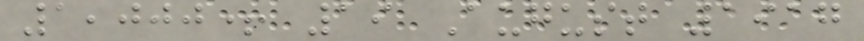1,000+ 19 August 1917
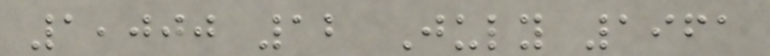1,000 12 July 1961
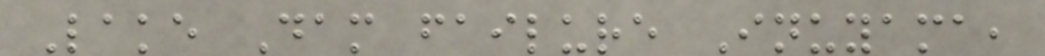Lake Dam failure Inuyama,
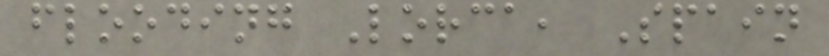flooding Lorca, Spain
